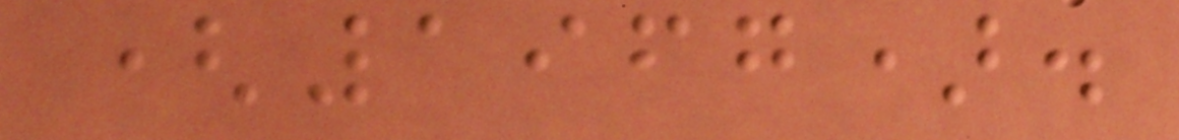(1967).
